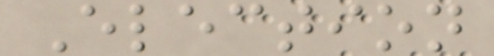Election
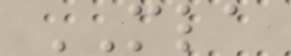MLA
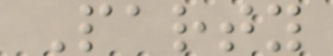Party
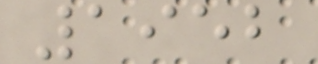1952
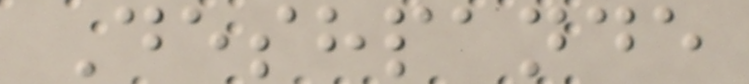Deshpande
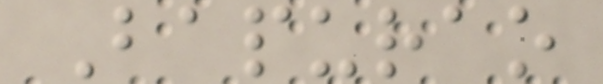Bapurao
